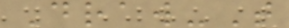Draw-T
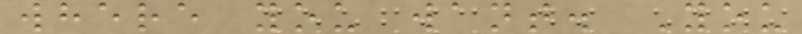where you want. You
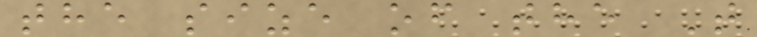the size of the T
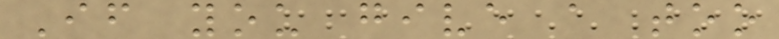If you give a too
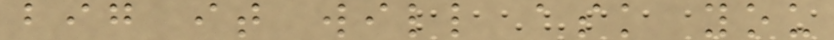big it will ask you
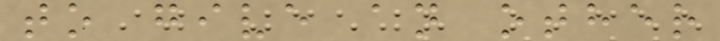to give an other
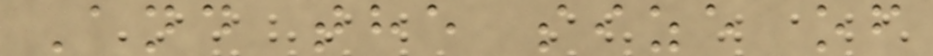And the size of
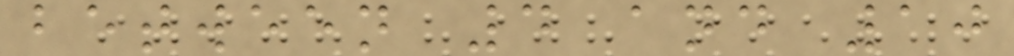between 4 and 10
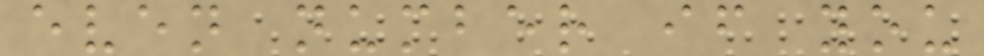even number if you
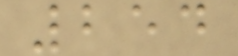254
